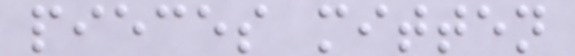pieces mitten
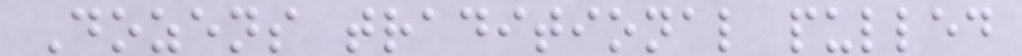Dozens traditional pulled
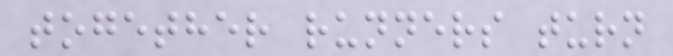together runners turn
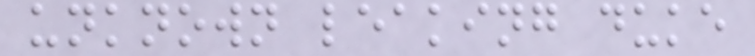unknown leaking duke
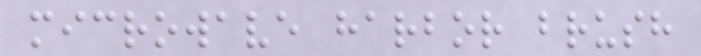microwave harbor brush
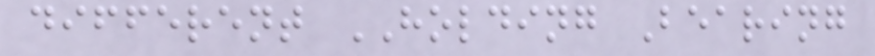different HOLDING Bearing
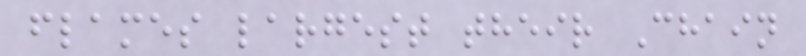flames largest their Chain
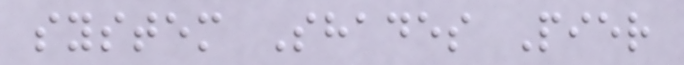system Shades Pier
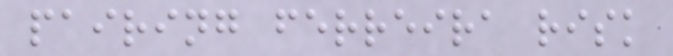pairing ferreira risk
